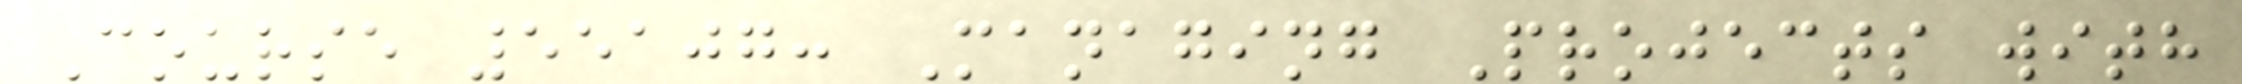Course 55107: Managing Projects with
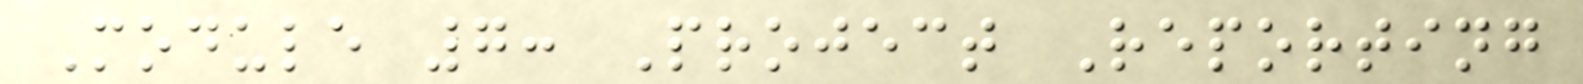Module 7: Project Reporting
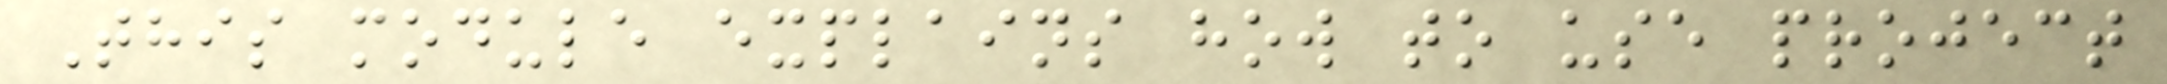This module explains how to use project
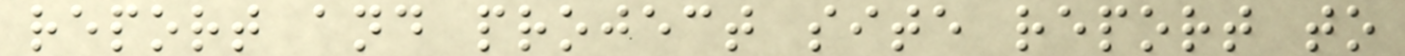report and project site report to
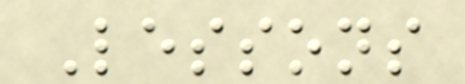Lessons
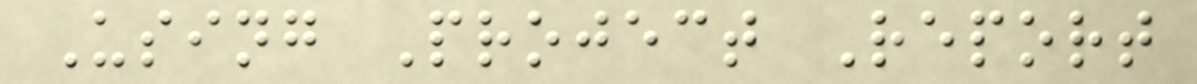Using Project Report
